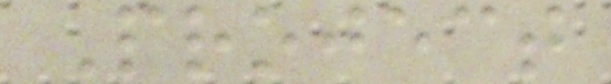Project
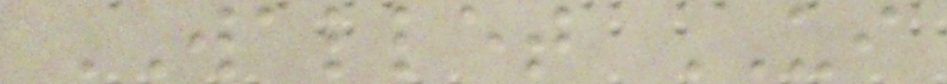WALLET UI
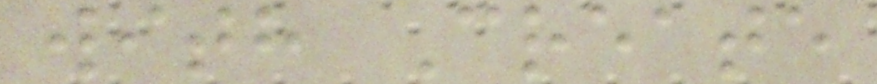with Create
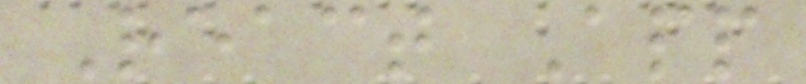React App
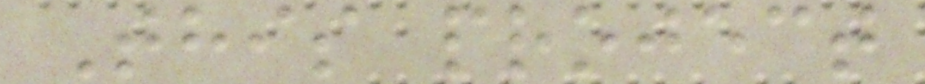This project
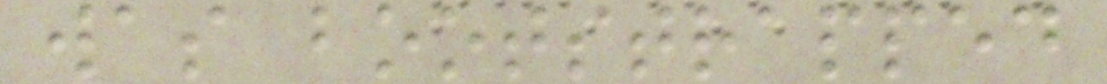was bootstrapped
